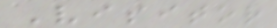Visitor
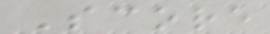Score
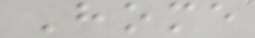Home
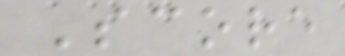Score
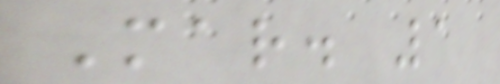Mar. 1
